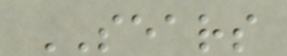SEARS
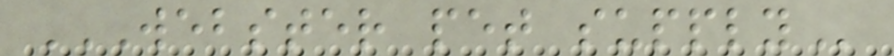WEBSTER PET SUPPLY
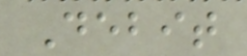Debit
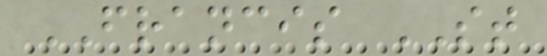FRANCIS ST
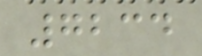7234
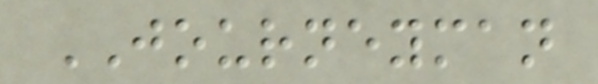JOURNEYMAN
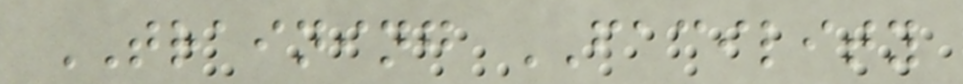TRAINING FACILITY
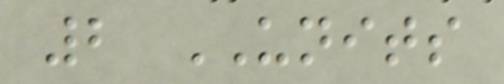2 UNITS
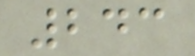243
